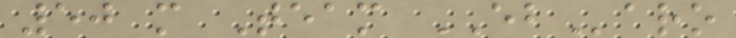50 m Team EBaro
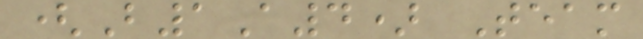(B1A4) Team
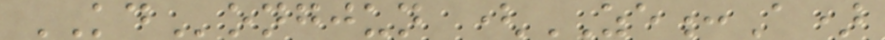KDongjun (ZE:A)
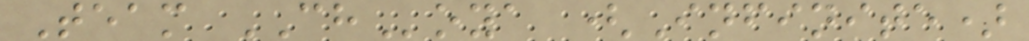Team CHoya (Infinite)
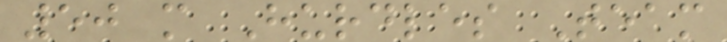50 m Hurdles Team
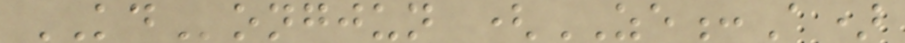KDongjun (ZE:A)
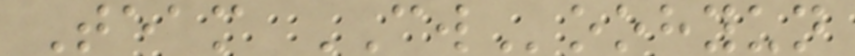Team CWoohyun
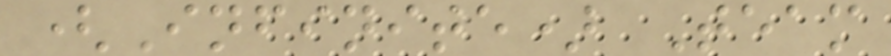(Infinite) Team
